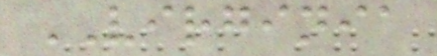VIRGINIA
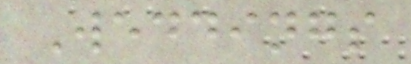Weddings
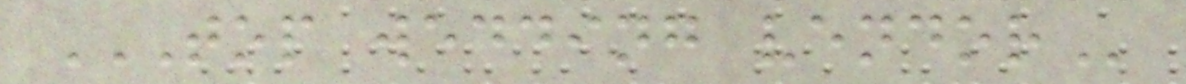TOP WEDDING VENDOR
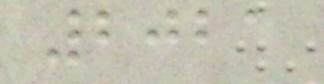2021
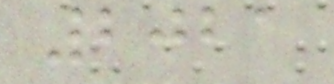2021
